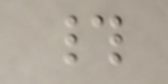#
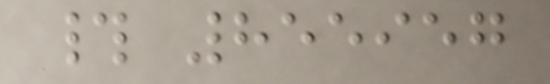# 855957
